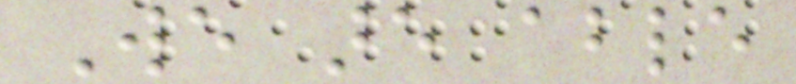We are able
